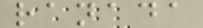ranada
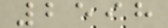2598
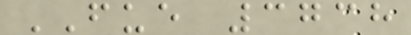FUE 3738
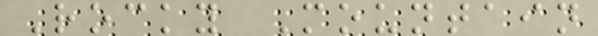Rocky Mountain
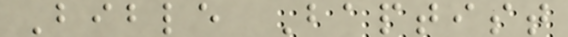Bible Baptist
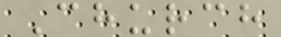Church
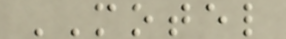MOTEL
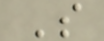S
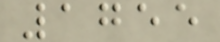1755
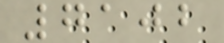7102
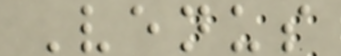Venus
